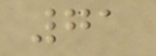71
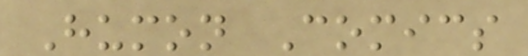Humon Comics
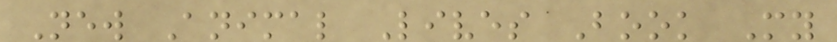New Animal Lives Book My
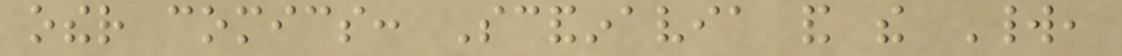other comics: Scandinavia and the World,
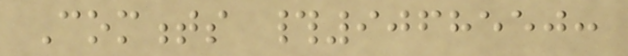Comments #9068550:
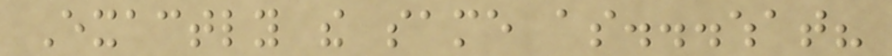Exactly the same as...what?
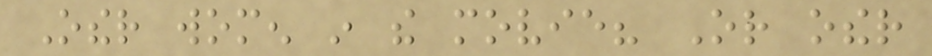Other women in the movie? Or other
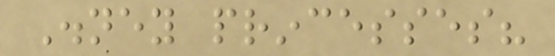Disney princesses?
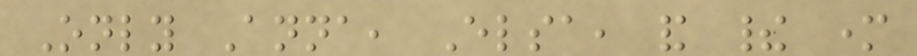Only Anna, Elsa, and their mother
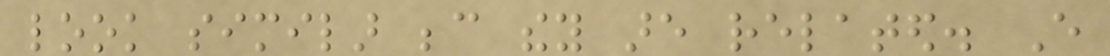look similar because they are related. Every
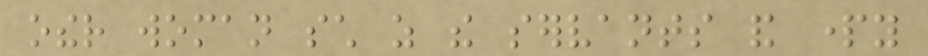other woman such as the servants and party
